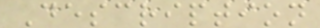Description
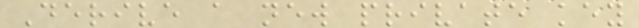Derive a new private key
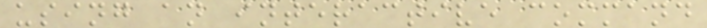using an interactive command
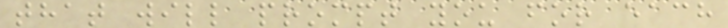that will prompt you for each
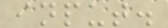input.
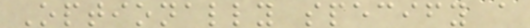Optionally specify a
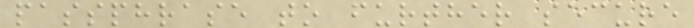passphrase to further secure
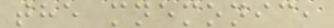the mnemonic,
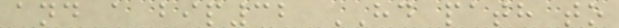and a bip32 HD path to
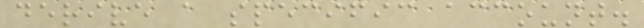derive a specific account.
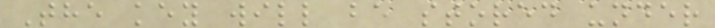The key will be stored under
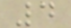4
